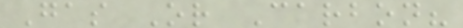Gas Or Carbon?
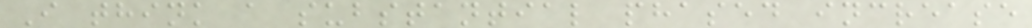I think a substantial phased increase
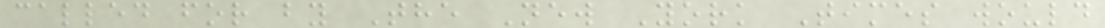called for by The New York Times would
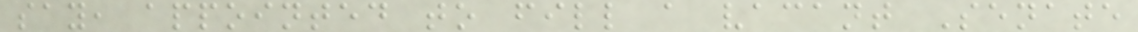say, appointed to fill a vacant Senate
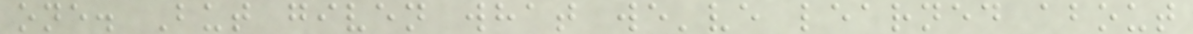one. But given what we've learned about
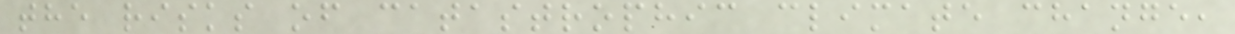the risks of catastrophic climate change,
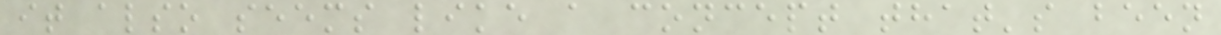it also seems like a concept that's been
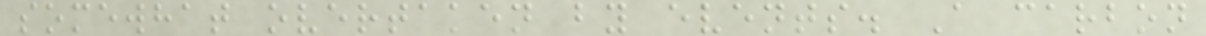somewhat overtaken by events. A carbon
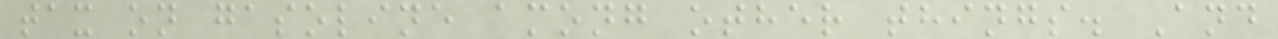tax on gasoline among other things. And
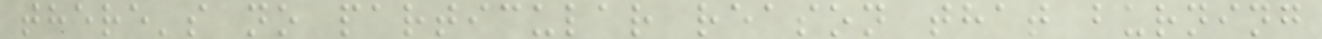there's no particular reason that burning
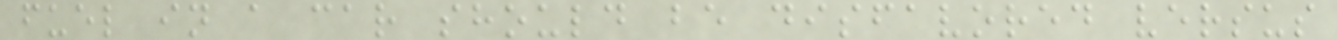fuel in a car should be disfavored versus
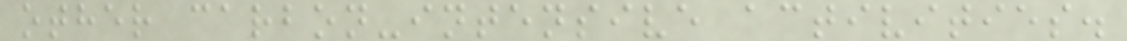other carbon-intensive activities.
